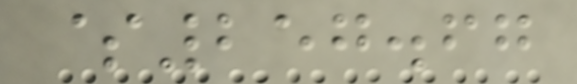$257.67
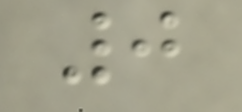0
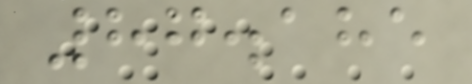87.185
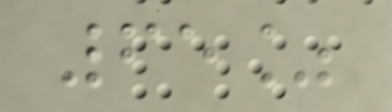65%
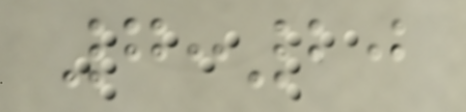7:20
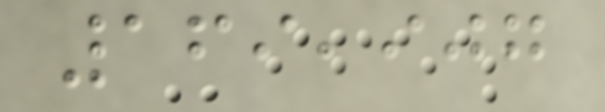169,907
